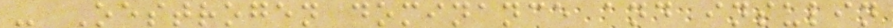- Oestrogen dominance and insulin
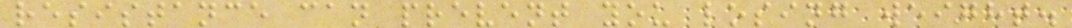resistance can prevent you losing weight.
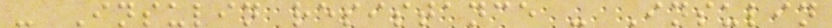- Insulin resistance - Insulin
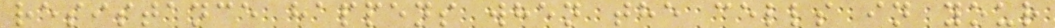resistance happens when the cells in your
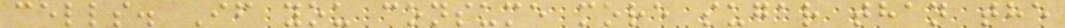cells. If you consume more sugar than the
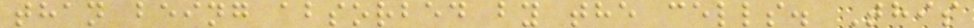than being absorbed by the cells. This
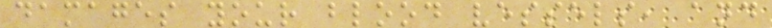damages your blood vessels, and
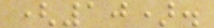(10).
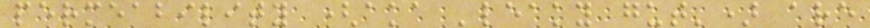permeability (aka 'leaky gut') are
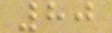80
